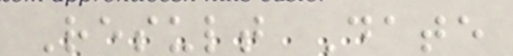Result Date
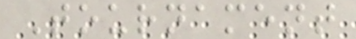Tournament
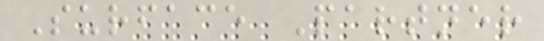Surface Partner
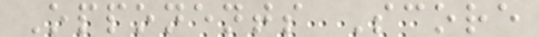Opponents Score
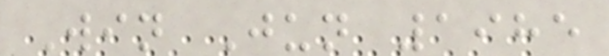Win Jun 1985
